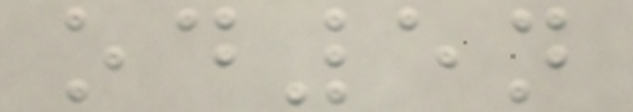od5n
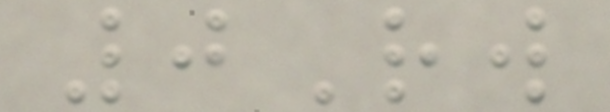0Rw
